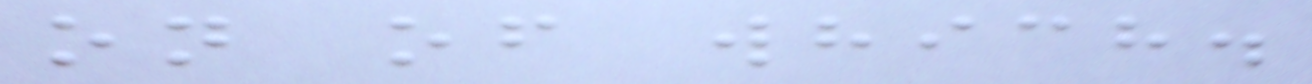on of which.
